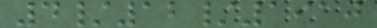4/12/1910
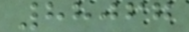88067
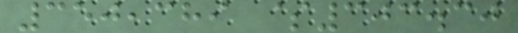350,389 $303.30
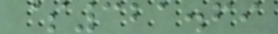$321.69
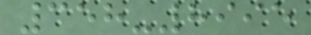358-8995
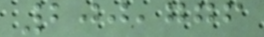200,776
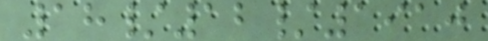18/12/1910
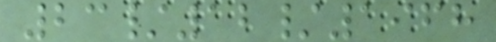23/12/1968
